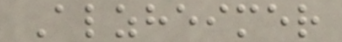Alzheimer
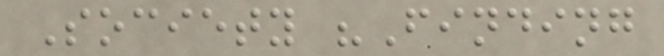Society "Finding
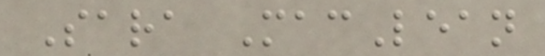Sara MacLean
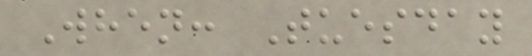When: Tuesday
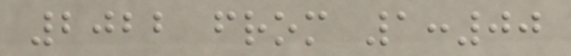2022 from 1:00
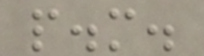p.m.
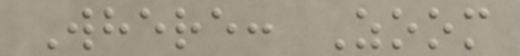Where: Zoom
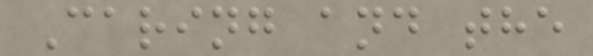Caring and the
